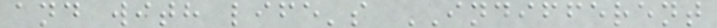and with life's INDIFFERENT
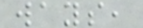ways,
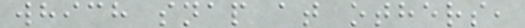which snap at others,
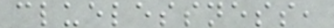cluelessness,
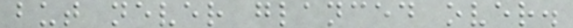but never glanced over.
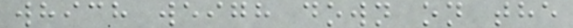which weigh down on the
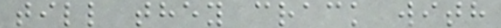till they crack with
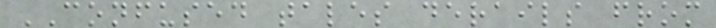CONFUSED tales derails from
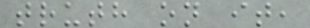truth on it,
